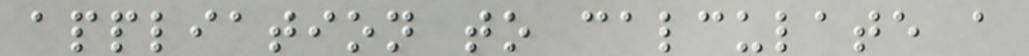appliation to calculate a
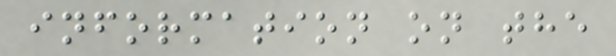information on the
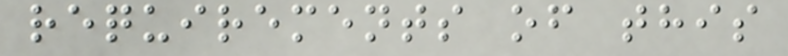requirements of this
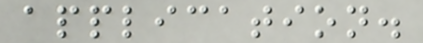application.
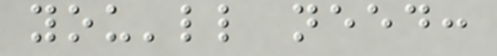you'll need:
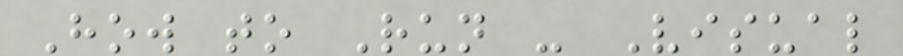How to Run - Visual
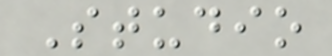Studio
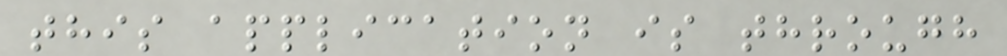this application is through
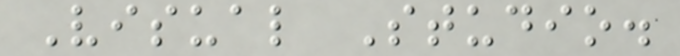Visual Studio.
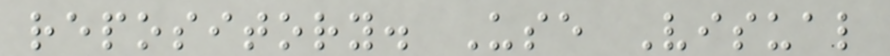repository. Use Visual
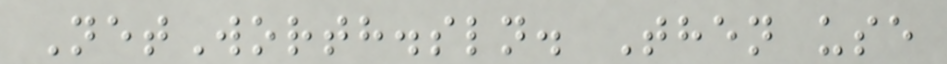NetWorth.sln. Then use
